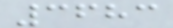3683
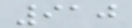910
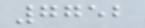7752
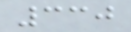330
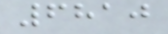6810
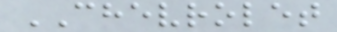CHEVROLET
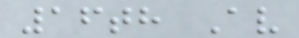16th Av
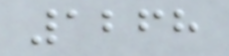1268
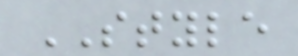STYLE
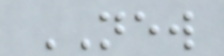NEW
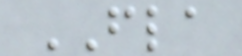FLA
